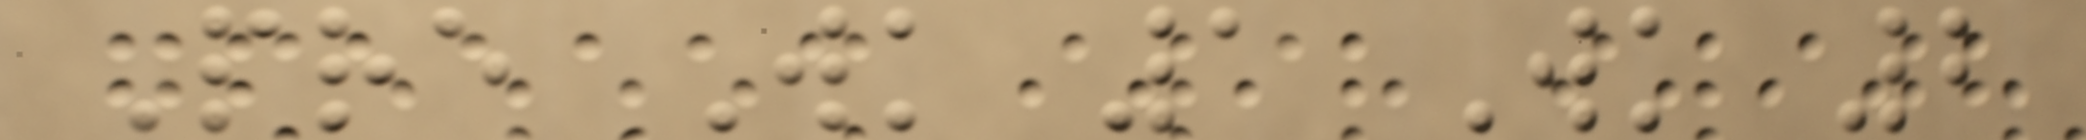Pre Wk 1 Wk 2
